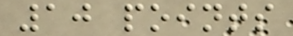10 points
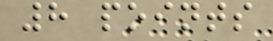8 points
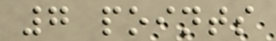7 points
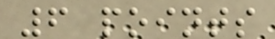6 points
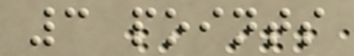3 points
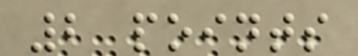2 points
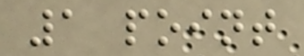1 point
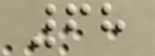68
